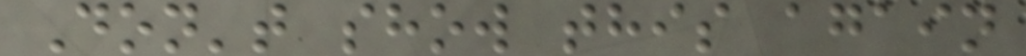Don't show this again
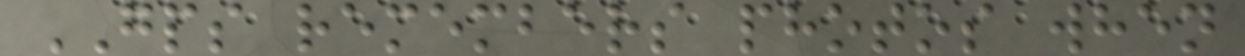GPS remembers photos when
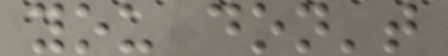you don't
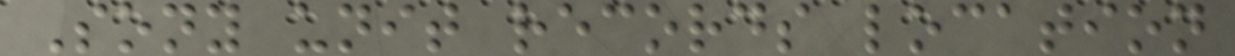Sony unit records location
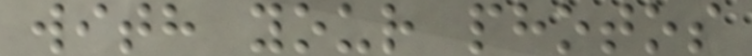with your photos
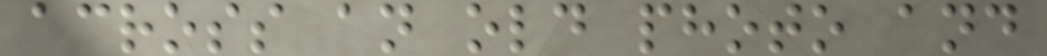across an old photo and
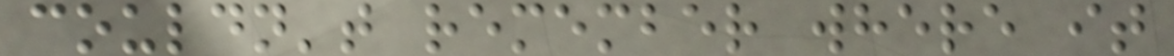couldn't remember where it
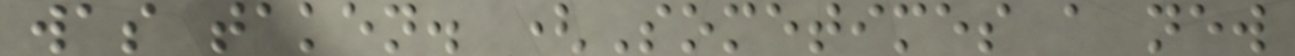was taken. (Sometimes a new
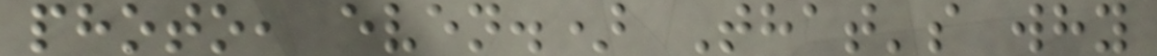photo, even.) That's why
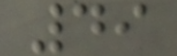49
